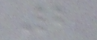2
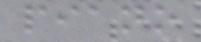piano
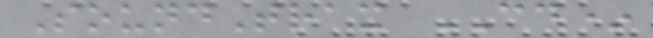SoundTrax CD*
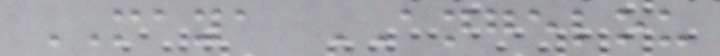MAYA ANGELOU
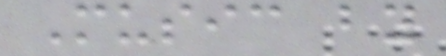Music by
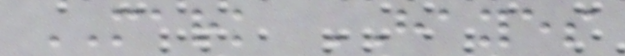MARK HAYES
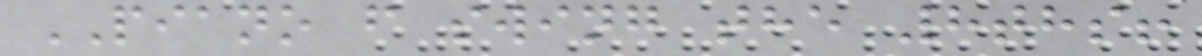PIANO f swing the 8ths!
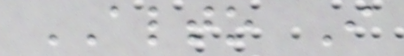ALTO I
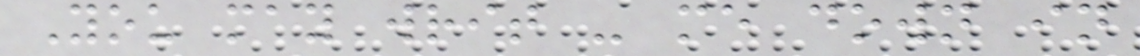You may writ - me down in
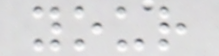your
